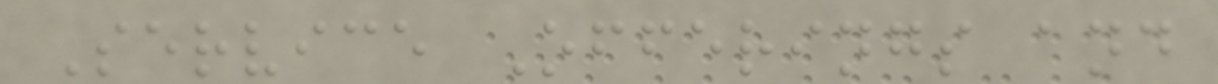Service Offerings and
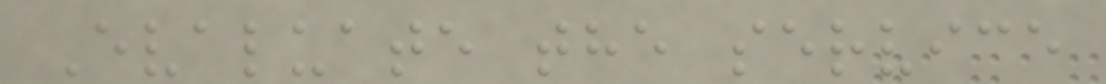Evaluate the service
